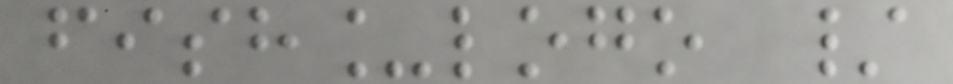fish_logo /
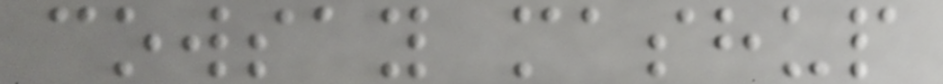cowsay mashup
